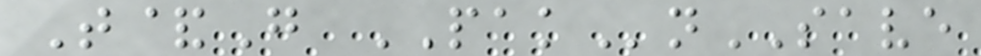T&G PAKnSAVE
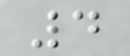4
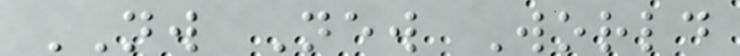NW New World
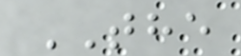THE
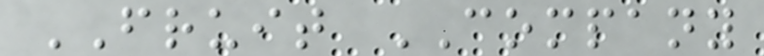FRUIT COMPANY
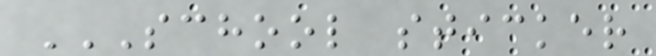SCHOOL STICKER
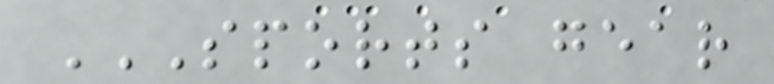SPORTS GEAR
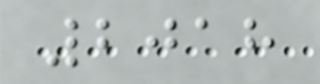2018
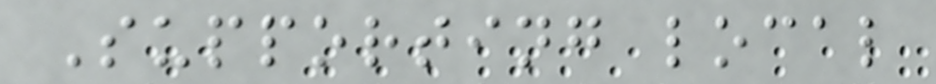Supporting local
